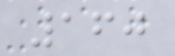160
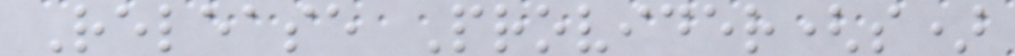Release Provider(s)
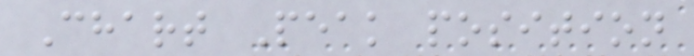Chart Peak position
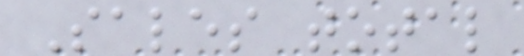Sales total
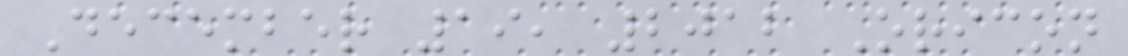December 19, 2012 Oricon
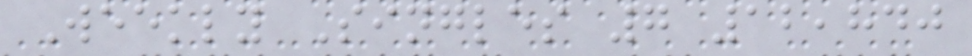Weekly Singles 7 12,840
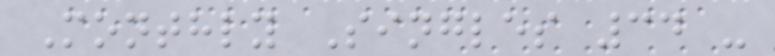Monthly Singles 34 -
